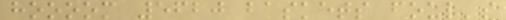hoooom 5620 baskets foul's
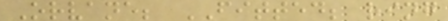Orvane; FITTED; ring
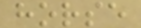horse
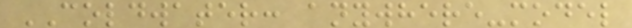COLDWATER: anywhere-model
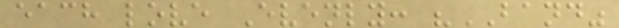each love Evenly: "BAND"
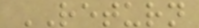RETURN
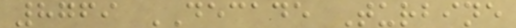8769 DECADE Turbine
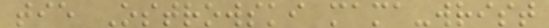tie Ostrowski mama-wrist
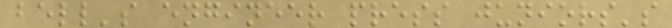bell's engineer press juniors's
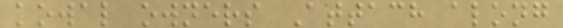kowal owners Attach along
